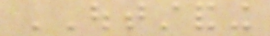OUTSTANDING
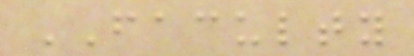FACULTY
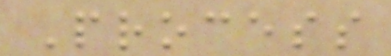Process
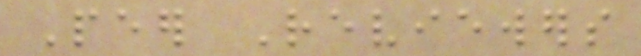Peer Reviewers
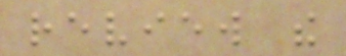review the
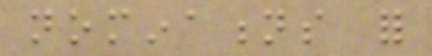nominations for
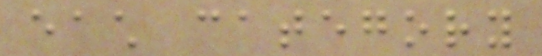each category
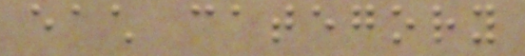each category
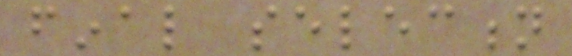final selection
